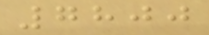7800
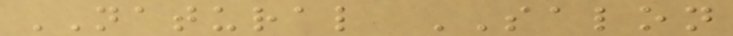NATURAL SALON
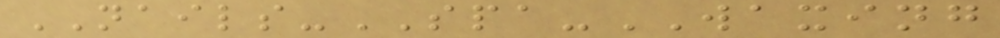NAILS-SPA-WAXING
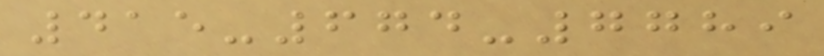415-674-7789
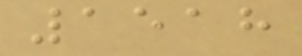1518
